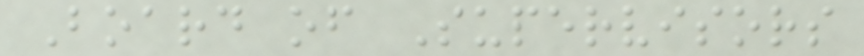Board of Supervisors
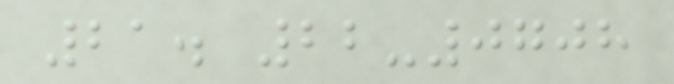21. 22-0708
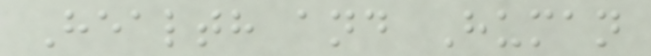Health and Human
